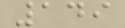149
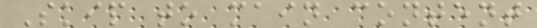Skip to main content
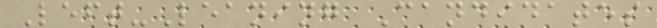Left-Leaning Candidates
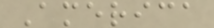America
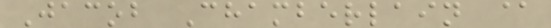Jacob Chamberlain @
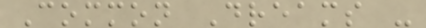Common Dreams -
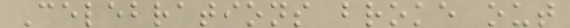Celebrations broke out
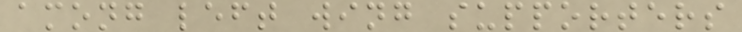among left wing supporters
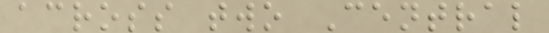across two Central
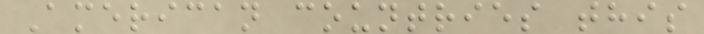American countries this
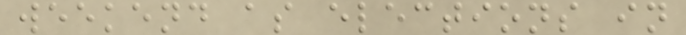weekend as elections in
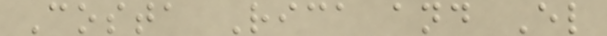Costa Rica and El
